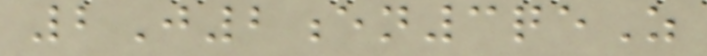2J2en3qeZ
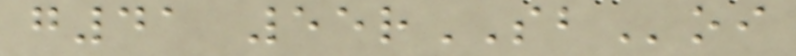g41 55rSBoi
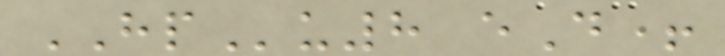HPu8 eD+
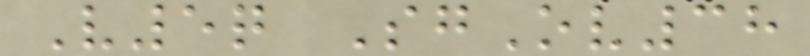V5q SgOv38
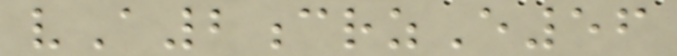vA2crzE56
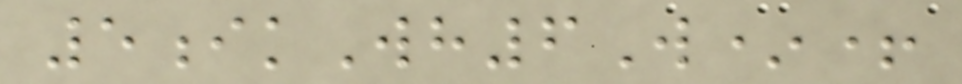5ikWh6W*+
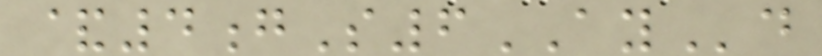&4gS6AYd
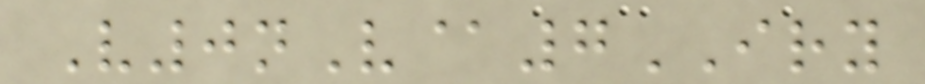V0nV@7IRY
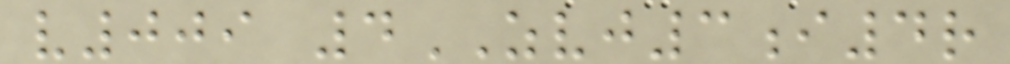v009 4ZVJ3i4r
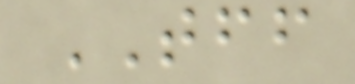TFF
